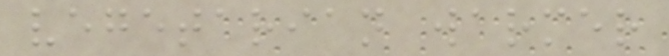vegetarian warmer
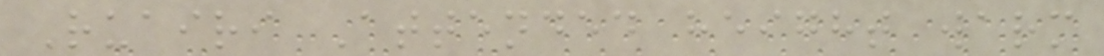Ruairi Attended height warm
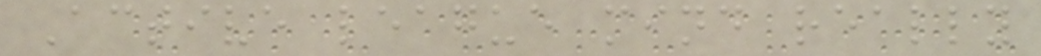Active league mind really
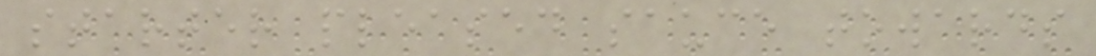starter pleased sauce towards
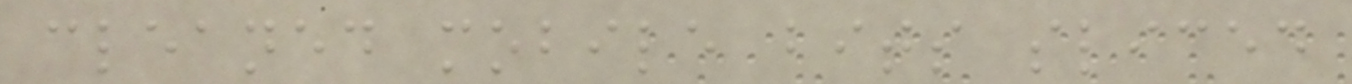cleaned mobile bits sliced
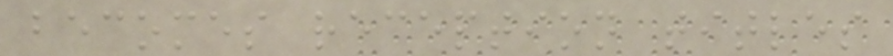becomes reception titles
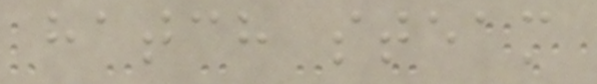hatch steam
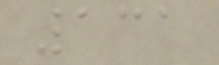131
